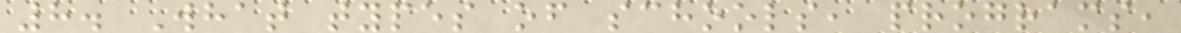8. What types of schools, programs,
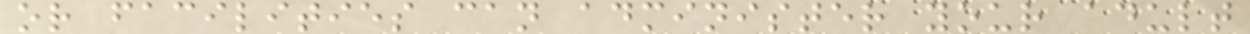or facilities can administer your adult
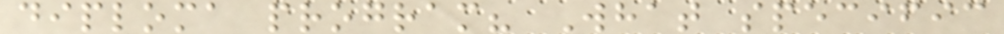diploma program? What specific
